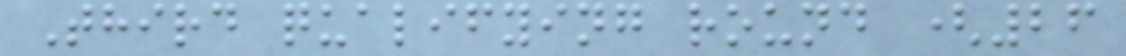Third qualifying round (26
